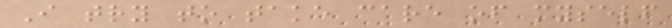I try to take care of myself
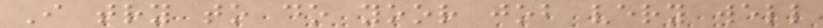I try to do yoor job very well
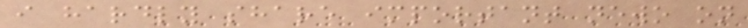i hardly share important newo on
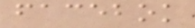facebok
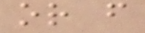or f
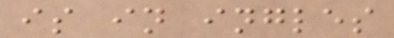is in ingles
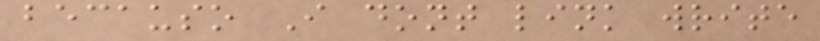becauso I dont link write
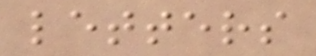letters
